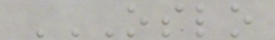OSLO
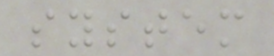system
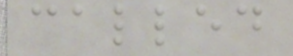called
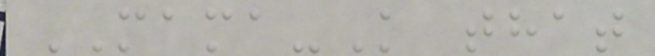MAMA-K that
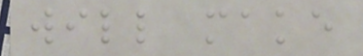will make
